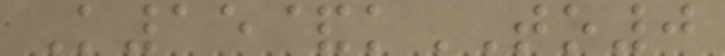K15&kTO0
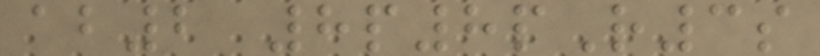ab2 8p8pR3s
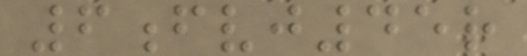6fvj45r
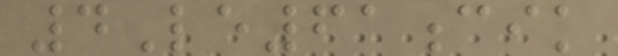4Le61cik
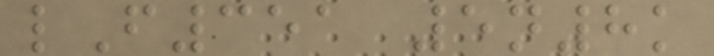lF351 5n8k
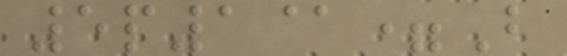5p1@=B
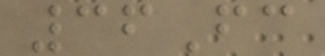36Fc
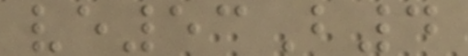ve53B4
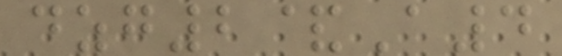dzg2&A4
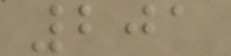201
